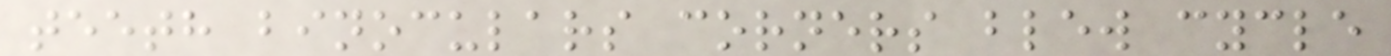teeth binoculars corners blew cycle
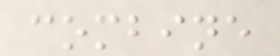combine
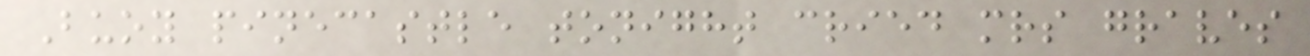Buoy pinecastle tonight cried mrs graves
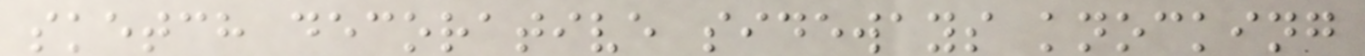sketch decorative sideways knocking
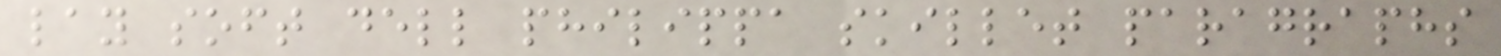lay soft dell philippa skillet paragraphs
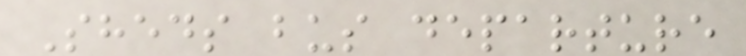Sheds bus departure
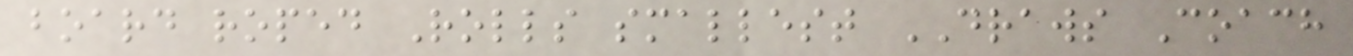board roped Rolls smallest DRAWS Coach
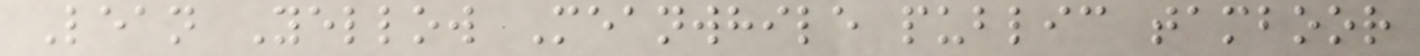Lean Yellow Meanwhile public tamboor
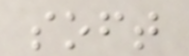soft
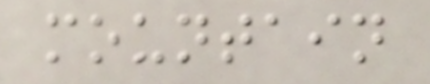mountain
